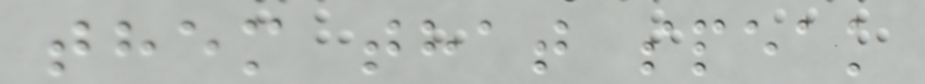them that speak
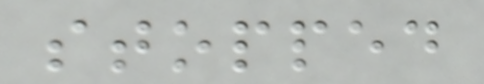stopped
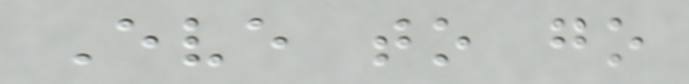Eve to go
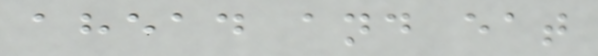ahead and eat
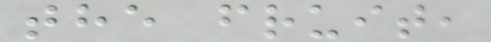the fruit,
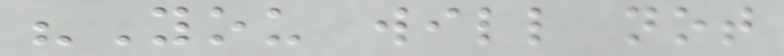"You will not
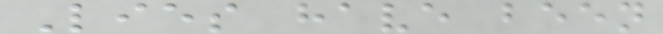Lies have been
